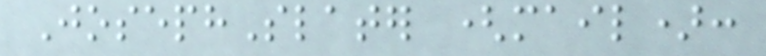JosephSlater (mail):
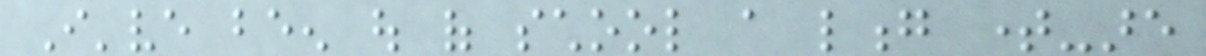I've been out of school a long time-are
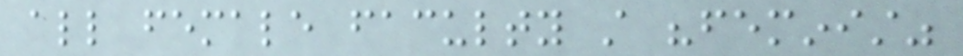all female faculty still "feminist"
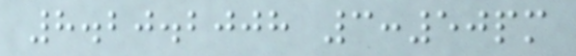8.20.2008 3:50pm
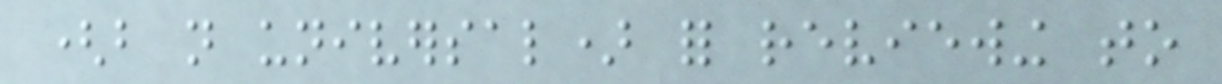(but not universal) for reviewing to
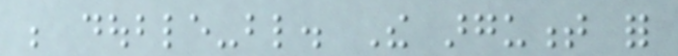be double-blind. The argument for
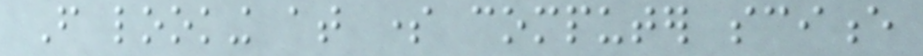From looking at some computer science
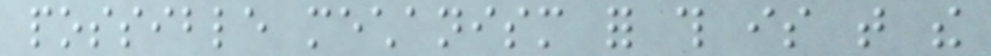possible mechanism for this is that the
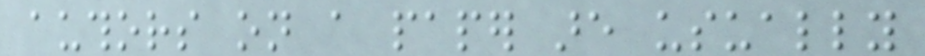authors on a paper are usually
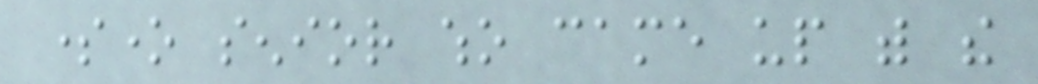someone senior who came up with the
